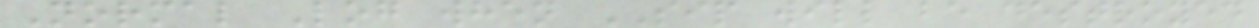Normal Log when SIP will be destroyed
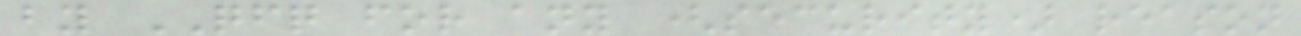by QFQ for any (security) reason
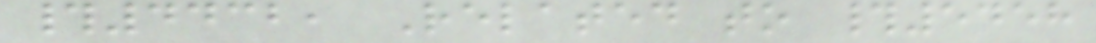#4432, Related to #5458
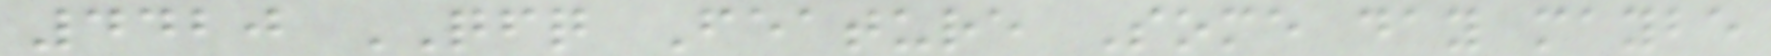4420 QFQ Feature Some day maybe
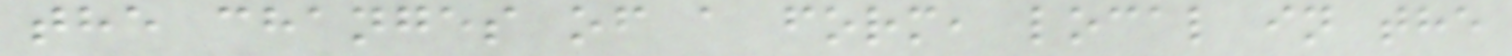the changes of a form, local in the
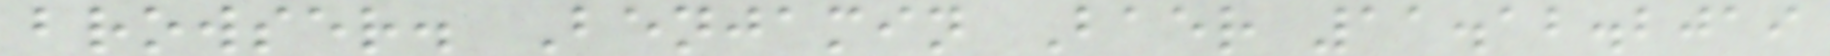browser. Benjamin Baer 11.12.2019
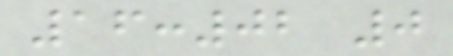16:02 0
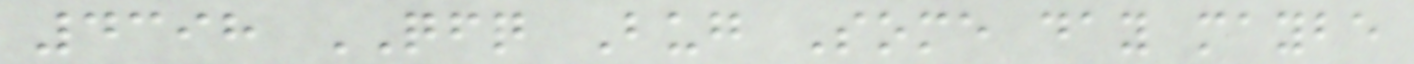4398 QFQ Bug Some day maybe
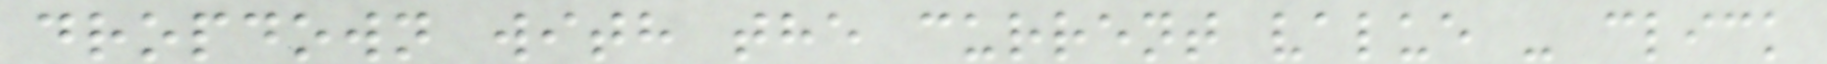dropdown with the current value - click
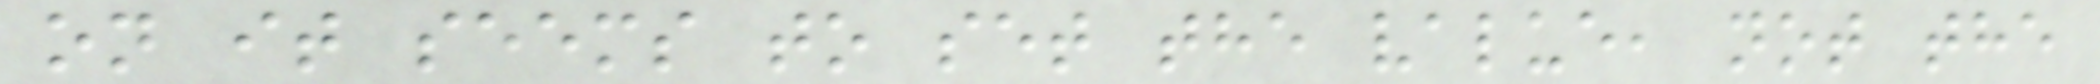on it seems to set the value, not the
